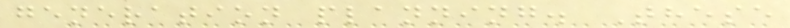generation planning. These
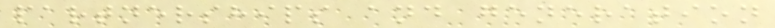partnerships and generation
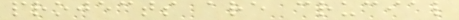projects are crucial
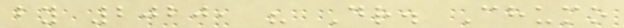by 2020, " Dr. Chumo
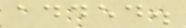added.
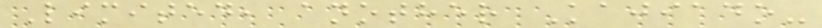Limited, another Kajiado-
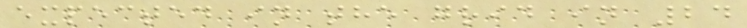expected in the grid in 24
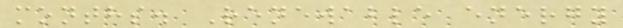months. Renewable energy
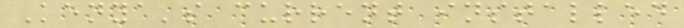Kenya's current installed
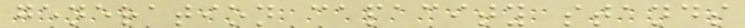generation capacity stands
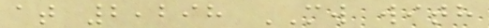at 2,298 MW with
